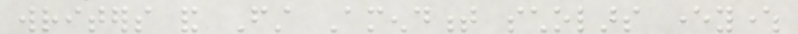writers and First Amendment scholars everywhere
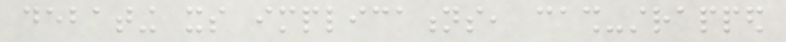debating its implications, cash-strapped
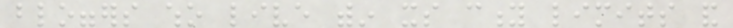bloggers who live within its city limits and
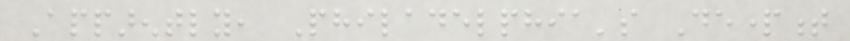Apparently, Philadelphia's Department
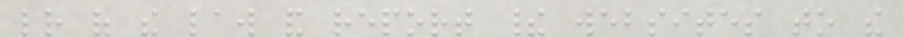letter of the law and report their websites to the
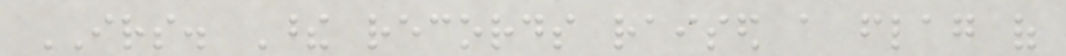IRS. These records raised a flag of
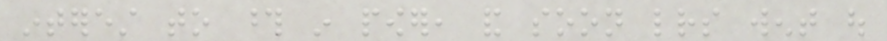interest to those in power, and soon letters went out
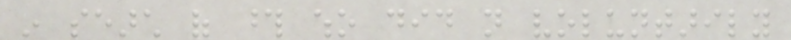in search of those who did not voluntarily
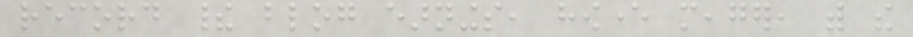record their blog earnings, however meager, with the
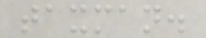taxman.
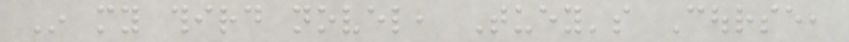In my third novel, Tuey's Course,
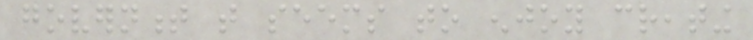government that seems to enjoy creating
